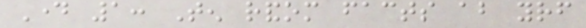Day 1: Ten random facts about yourself
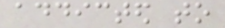addicted to
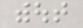without
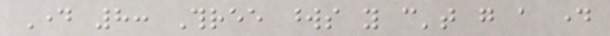Day 8: Three words you can't go a day
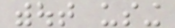without using
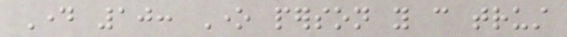Day 10: One person you can trust
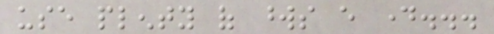use plenty of words every day...
